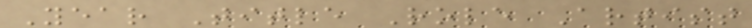Year Title Role Artist
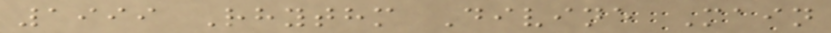1999 Rhythm Divine Main
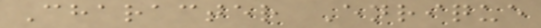Character Enrique
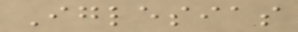Iglesias
